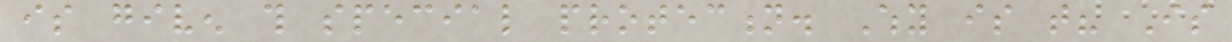is given this special protection. Why is that? Is
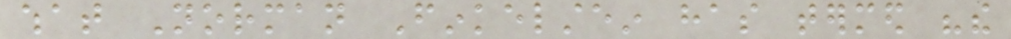what Norman Finkelstein has termed "the
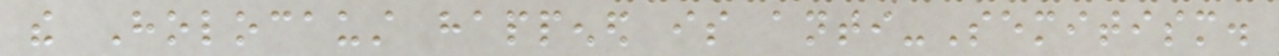the Holocaust happened is anti-Semitism.
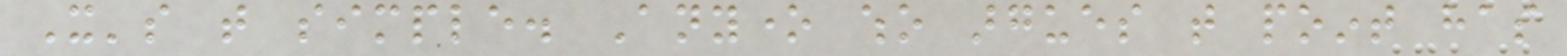It's that simple. Anyone who argues that point has
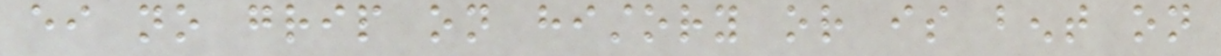either no grip on history or is bent on
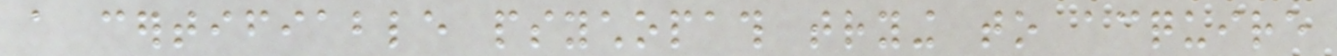a certifiable psychopath trying to acquire
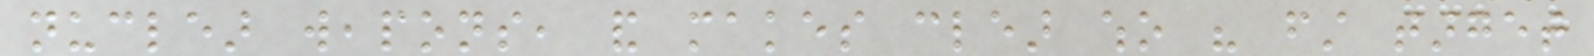nuclear weapons, and makes clear who his first target
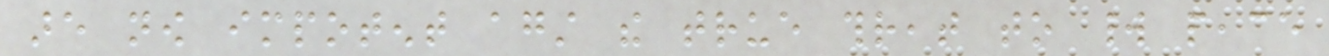are now impotent against the true threat to world peace
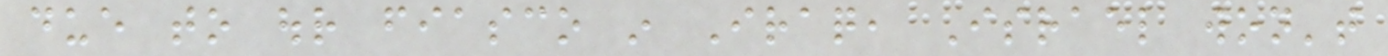due to our fiasco in Iraq, Israel won't
